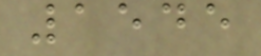1545
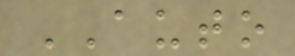AUTO
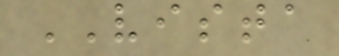VISTA
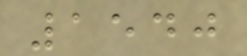1540
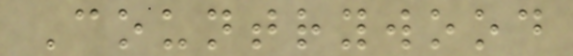Countrywood
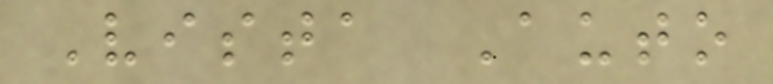Vista Auto
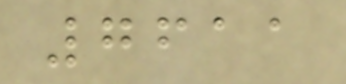7611
